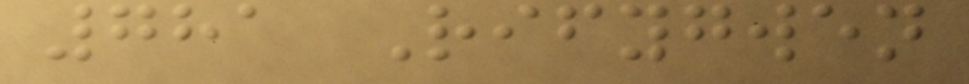781 Rifygwen
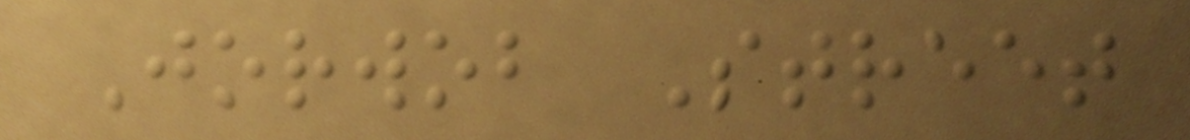Jorwob Street
